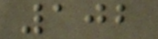102
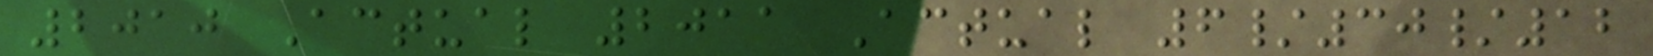2010 Actual 2011 Actual 6/30/12
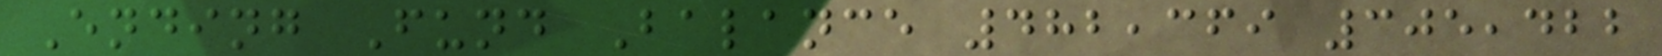Ending Fund Balance 482,369 305,422
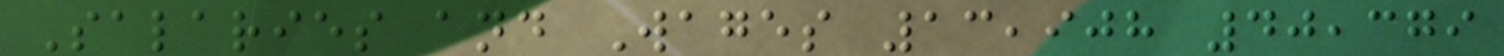Salaries and Wages 13,908 40,379
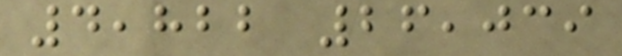4,822 26,039
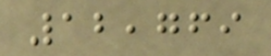12,769
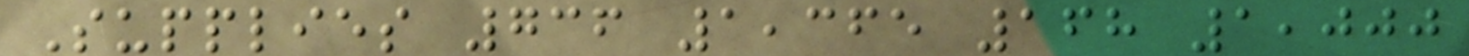Supplies 736 1,365 168 1,000
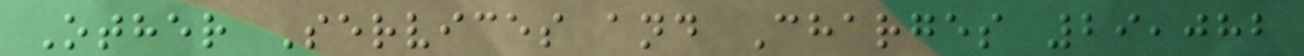Other Services and Charges 29,082
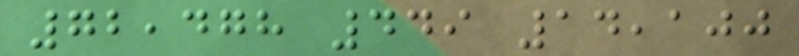72,478 449 14,100
